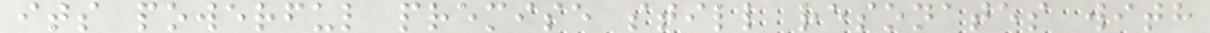its powerful premise still resonates with
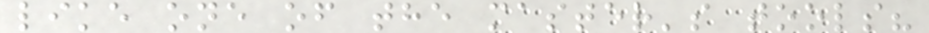like one of the master's tools?
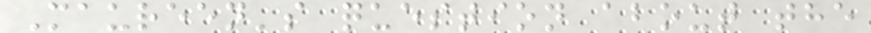Maureen's question about the
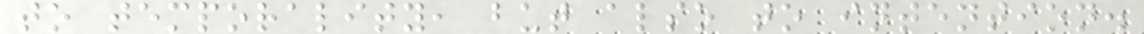to temporality, but also to intention.
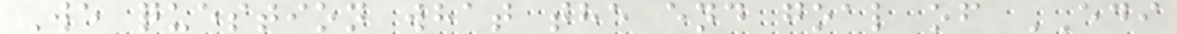We question what the end goal of EDI
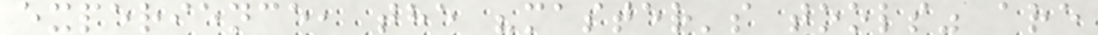experience, the "master's tools" are
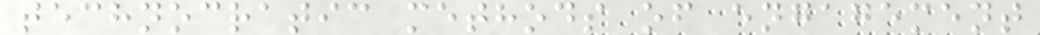technocratic methods of engagement
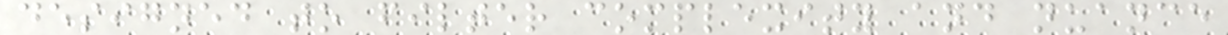designed to filter complexity and nuance
